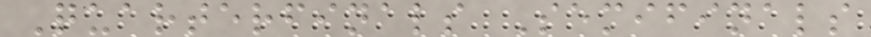Quarterfinals Semifinals
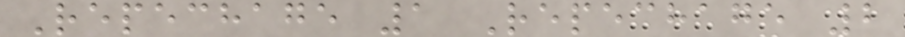Repechage 1 Repechage 2
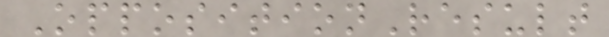OppositionResult
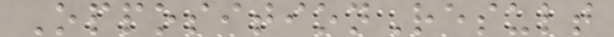OppositionResult
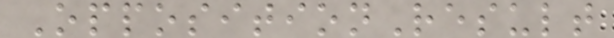OppositionResult
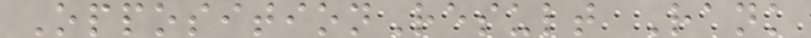OppositionResult Rank
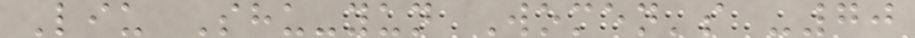Liu Shu-yun Women's -70
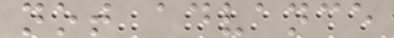not advance
